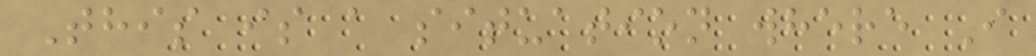This is a situation where I
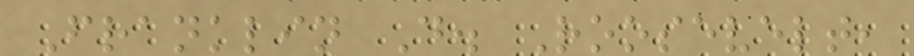Franklin D. Roosevelt,
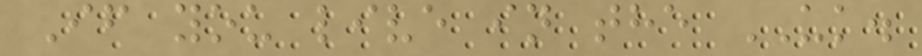If you live in the UK.
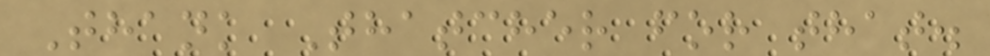Thank Thatcher for that.
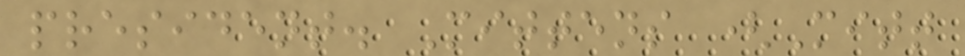president. Mittens (Mitt
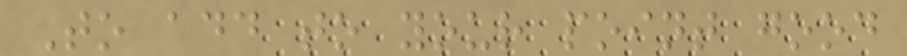To add to your point good
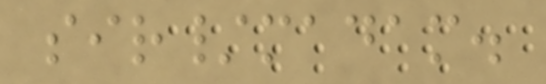sir/madam.
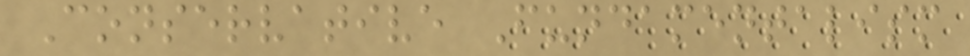Conservative Fundamentalism
